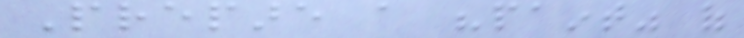Prepare a "paint" of
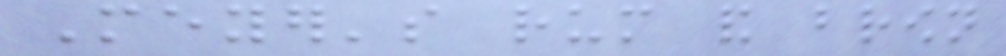Meyer's rum and brown
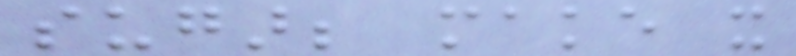sugar; make it
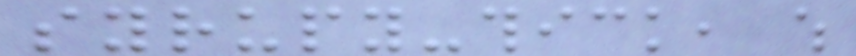syrupy-thick, which
